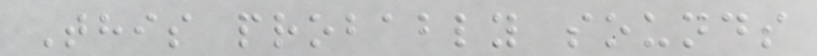This probably sounds
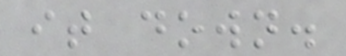it down.
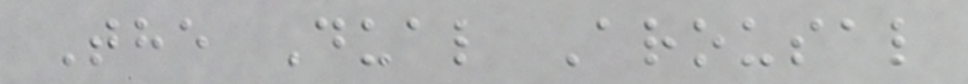The Dual Arousal
